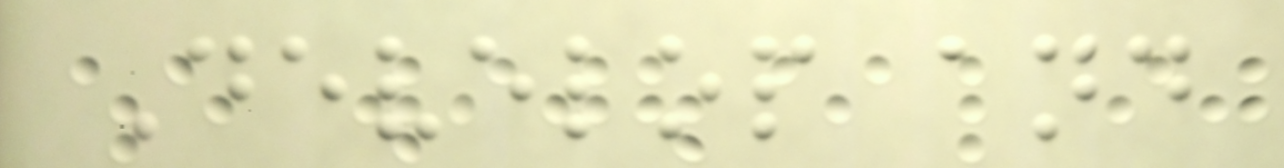Develop and
